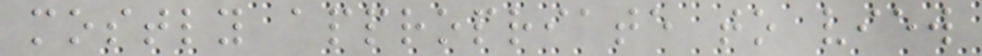mostly appropriate to view
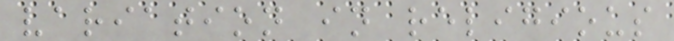variation in religious
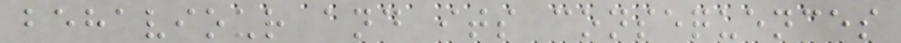behaviour and its consequences
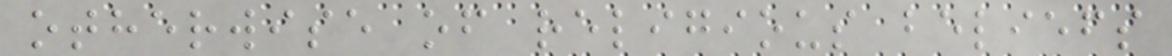otherwise of religious beliefs
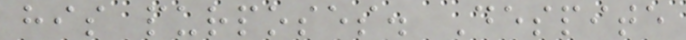his purposes. Despite
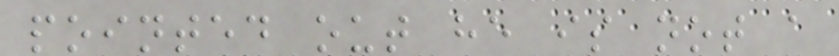pointed out he is not a
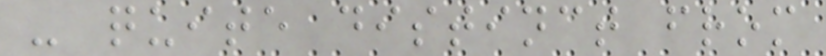- quite distinct from
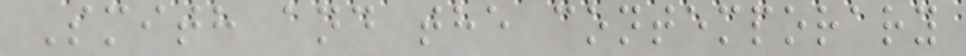Smith and the contemporary
